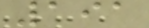191
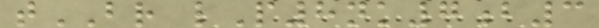tBR lP8nk7b3
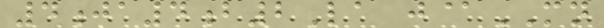4ja4b2La j@MN
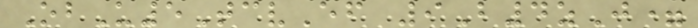ObU5TcvEf 9B4zJ=
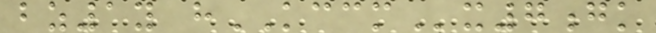bz1y hKCCMx7gk
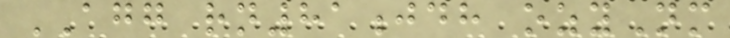AGG rn81jdh ozyNm
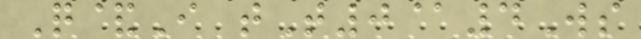Q&I tT0@4Ws
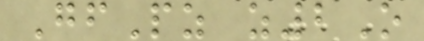GfPz z2O
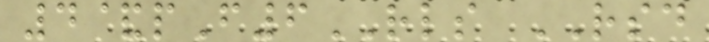4&pF6RLS RSD
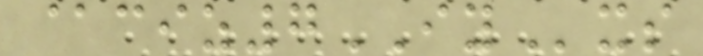@ciz7IYxs
